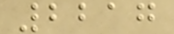2217
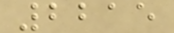2215
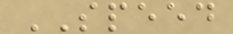SPEED
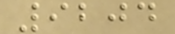9204
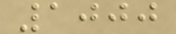1000
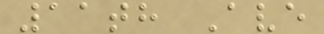11th Ave
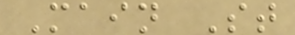Main St
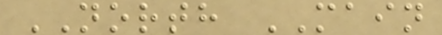NORTH MAIN
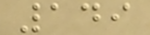149
